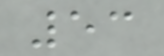53
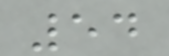54
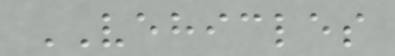VEHICLES
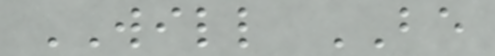WILL BE
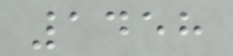1458
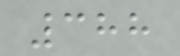388
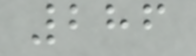286
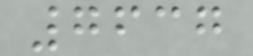7637
